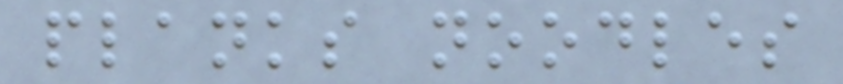planks noodles
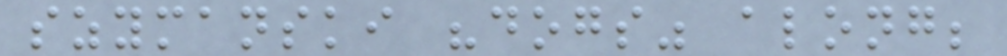szymanski "dogs" along;
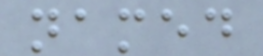named
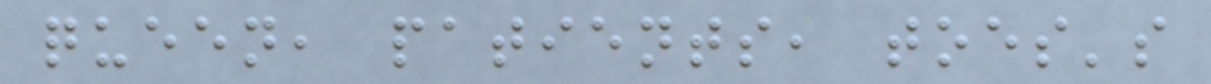queen, patients, toes's
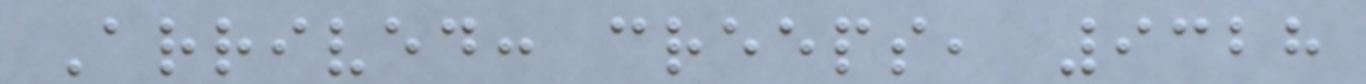Arrived: creeps, 9328
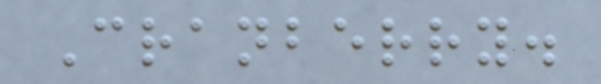Cranberry.
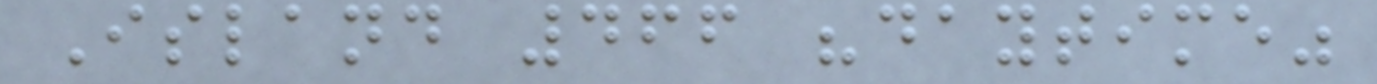Island 466 "daytime"
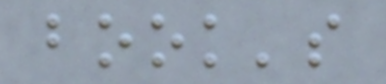book's
